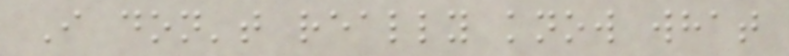I don't really know what
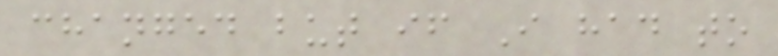changed but if I had to
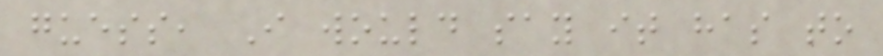guess, I would say it has to
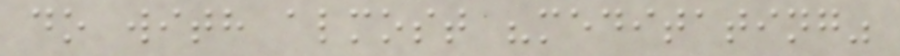do with almost "meditating"
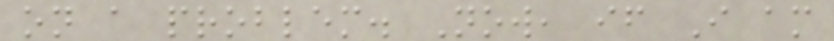on a problem. Now, if I am
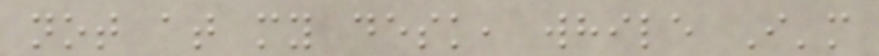not at my desk, while I'm
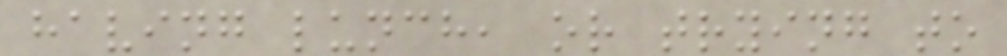having lunch, or trying to
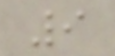9
